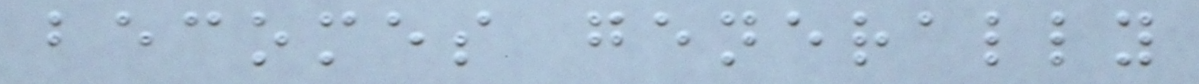becomes generally
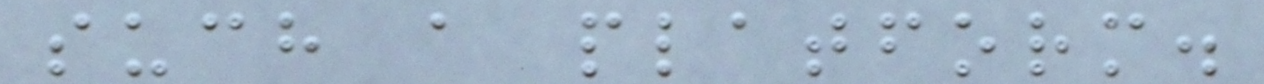such a platform.
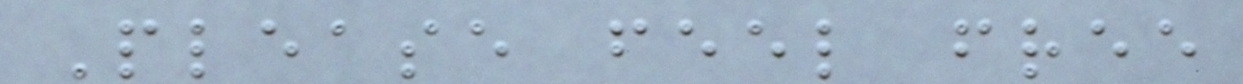Please feel free
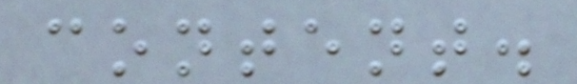content.
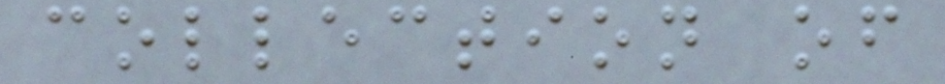collection of
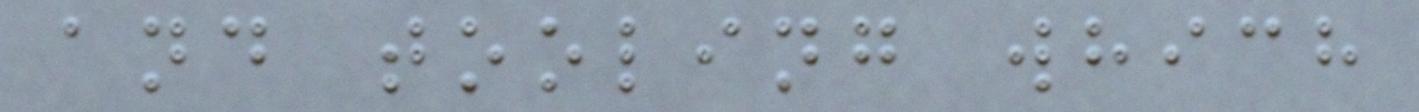and tooling which
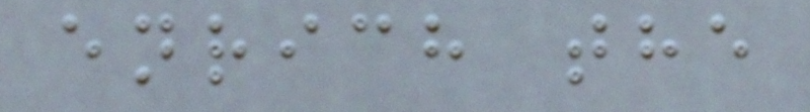enrich the
